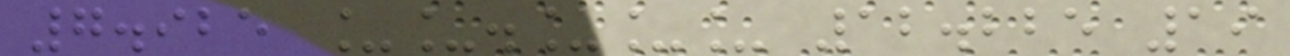7.925 __.___ 12.225 19
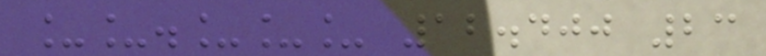__.___ 12.400 23
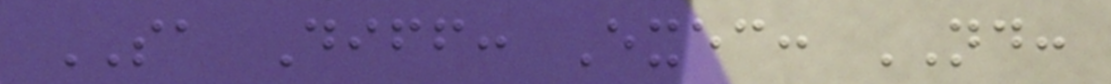SA Diff: Exec: ND:
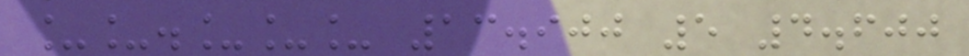__.___ 13.900 5 4.600
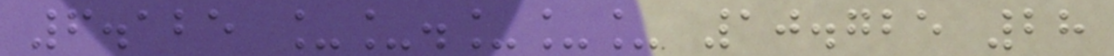6.125 __.___ 10.725 28
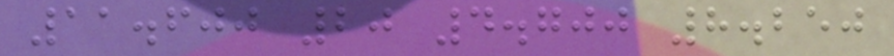11.600 20 4.700 8.250
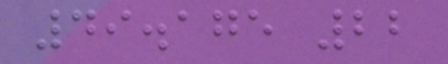49.175 22
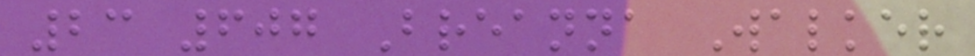23 607 Breanna Walker
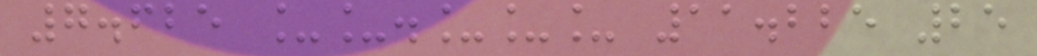7.625 __.___ 11.225 25
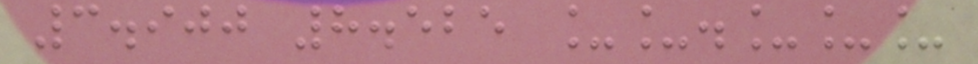3.900 8.525 __.___
